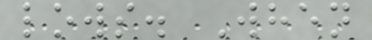lows. When
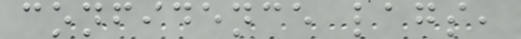confidence lags,
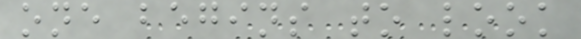one begins to look
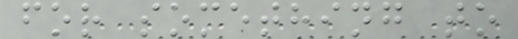for something to
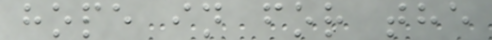hope in for the
